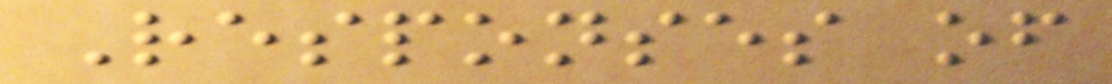Responses of
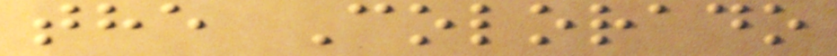the Colorado
